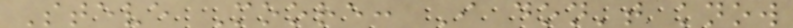Steve Moore: I don't know
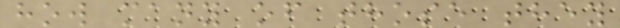how many of those they
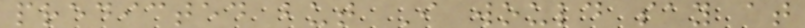predicted but I would say at
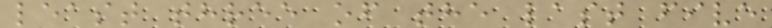least three of the last five
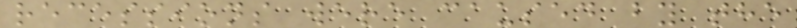recessions were caused by the
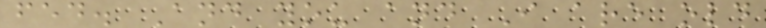fed. And you and I are old
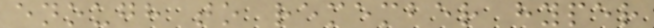enough to remember hyper
